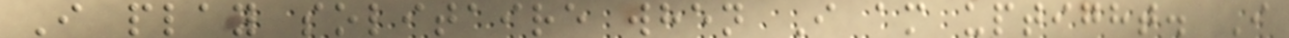I play solitaire when I am uptight. I
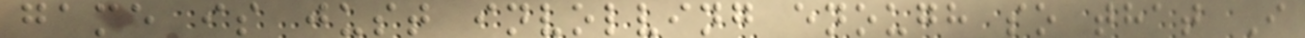game is just involving enough so that I
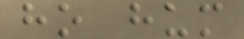ho hum
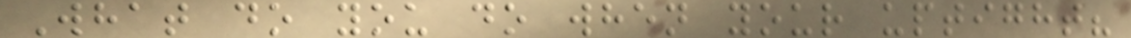What do you do when your uptight?
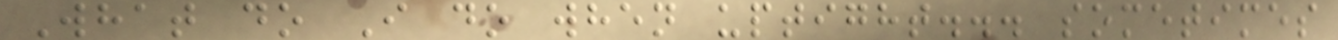What do I do when uptight... sometimes
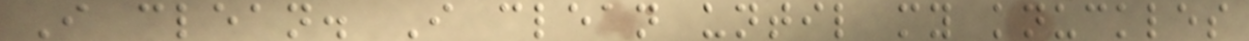I clean. I clean until my knuckles
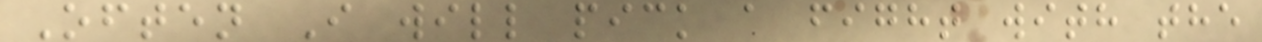Often I will pick a fight with the
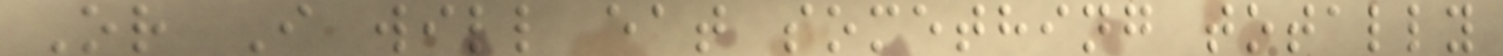Or I will eat something totally
